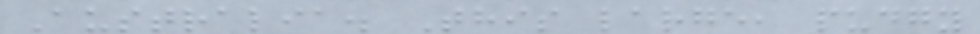Australia. This large, pudgy
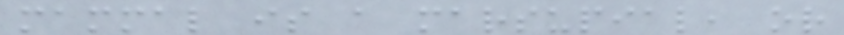mammal is a marsupial, or
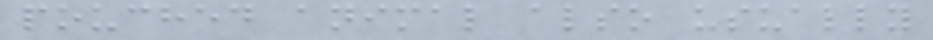pouched animal also usually
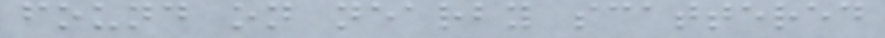found on nearby scattered
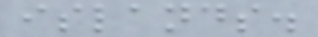islands.
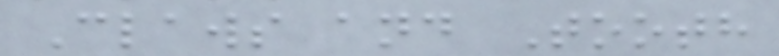Claws and Tooth
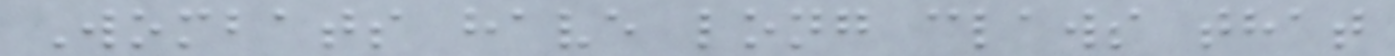Wombats have long claws that
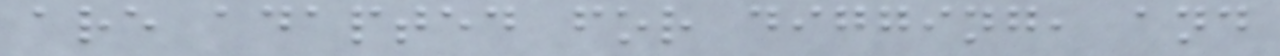are adapted for digging, and
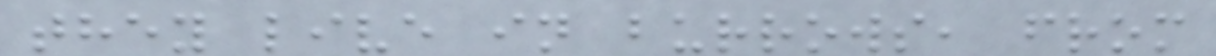they live in burrows, from
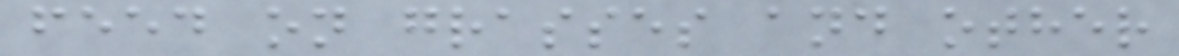feed on grasses and other
